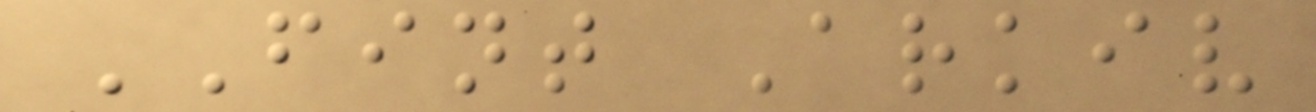FINT Arkiv
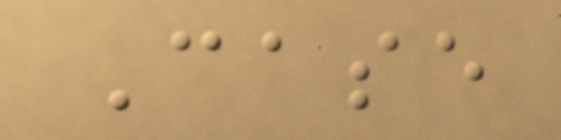Case
